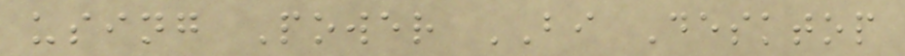using Power BI Desktop
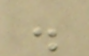.
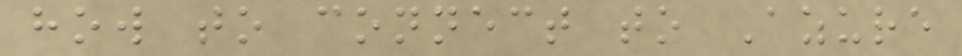how to connect to Azure
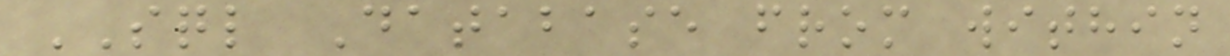SQL Database from within
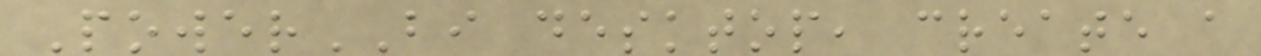PowerBI desktop, create a
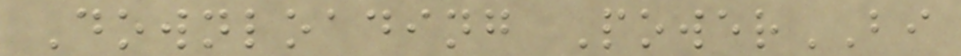Downloading PowerBI
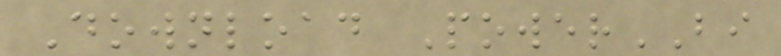Download PowerBI
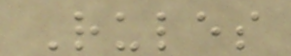Rules
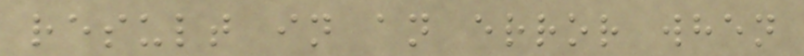result in an error when
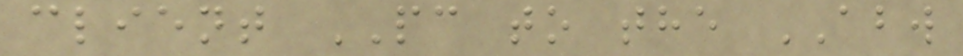client PC to the ABW
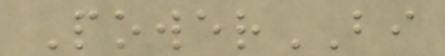PowerBI
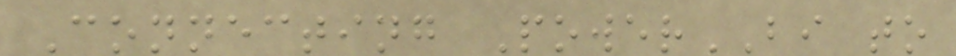Connecting PowerBI to
